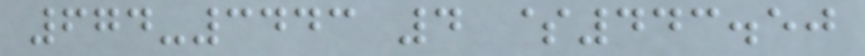674-3443 4 $443.50
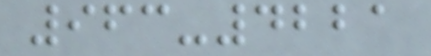963-4221
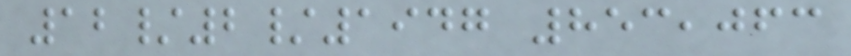12/2/1947 853,063
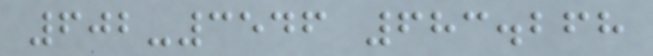602-3546 683.268
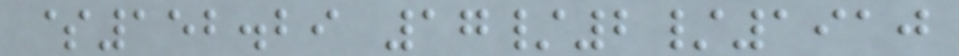$152.29 17/2/1910
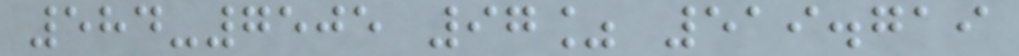584-7505 97% 519.719
